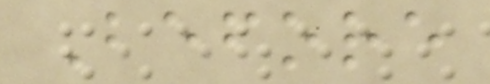Before
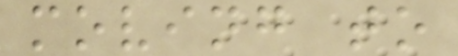moving to
